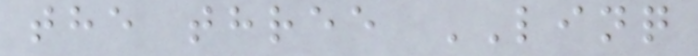the three LINQ
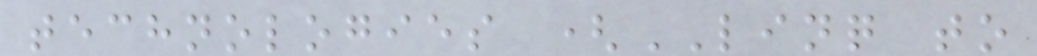technologies (LINQ to
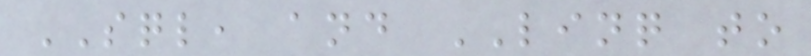SQL, and LINQ to
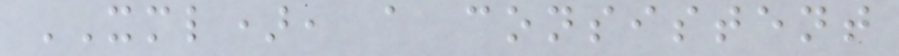XML), a consistent
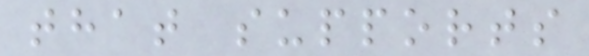that supports
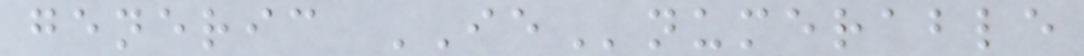generic IEnumerable
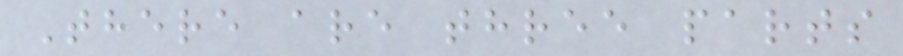There are three parts
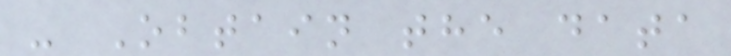- Obtain the data
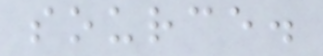source.
